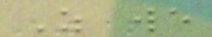As we
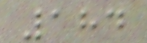184
